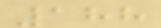188
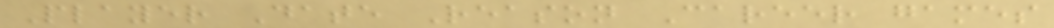Player Date Reason Career games
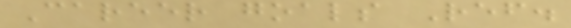Career goals Ref.
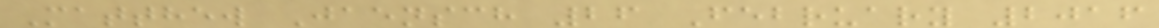Matthew Jaensch 26 February 2016
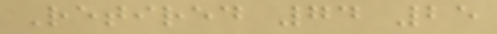Retired 74 25
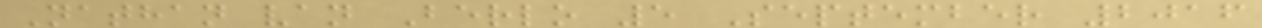Nathan van Berlo 5 September 2016
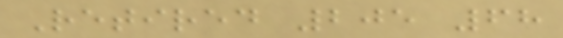Retired 205 68
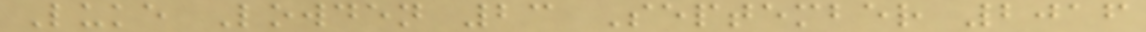Luke Lowden 23 September 2016
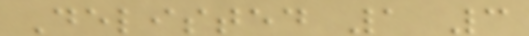Delisted 1 3
